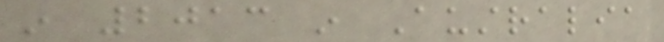in 2013 in Australia
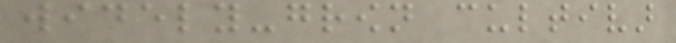widely-grown cultivar
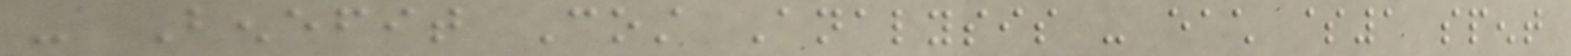- Benefit Cost Analysis - each $1 spent
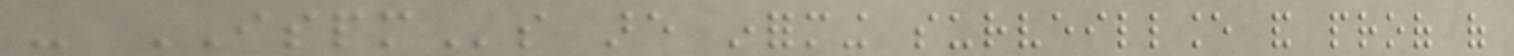- ISPMs are informing surveillance and proof of
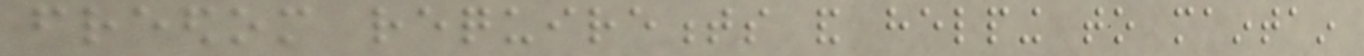freedom requirements and helping to maintain
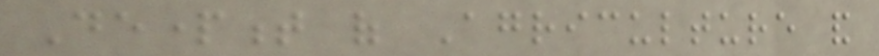Department of Agriculture and
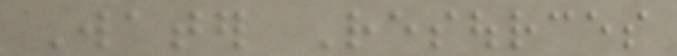Water Resources
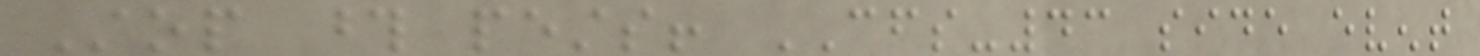Stop those pests! CFS-43 side event
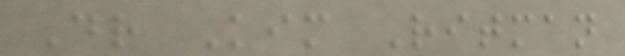Dr Kim Ritman
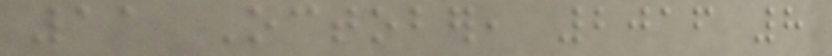11 October, 2016 8
